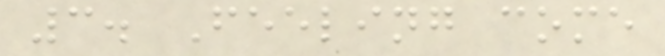3. Feeling come
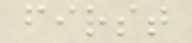first
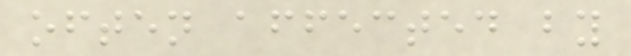often affected by
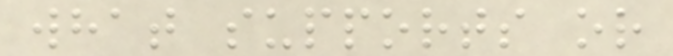what supports or
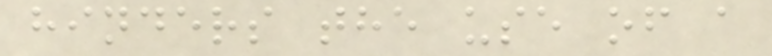hinders the use of a
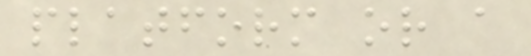platform or a
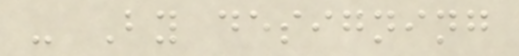- By designing
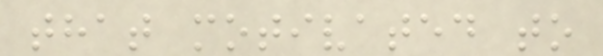that motivated to
